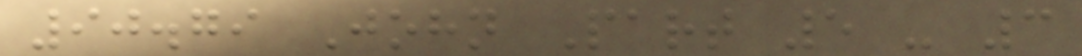90.79 John Part 5 - 3
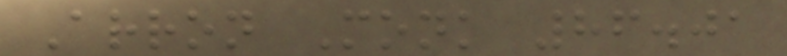Arron Monk 86.01
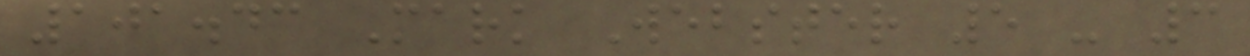101.43 Mark Webster 5 - 3
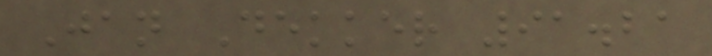Jan Dekker 91.21
